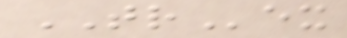TRex
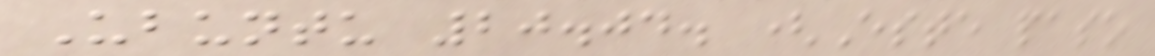Ubuntu 20.04. (Este paso
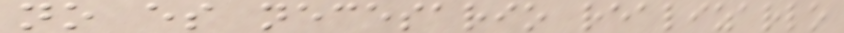no es necesario realizarlo
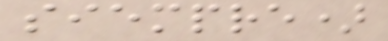siempre)
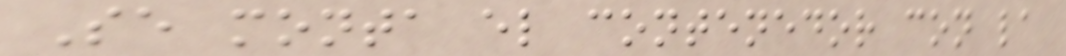Se monta el contenedor con la
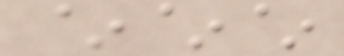~~~
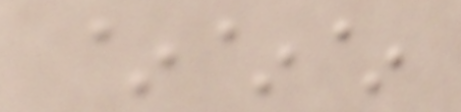~~~
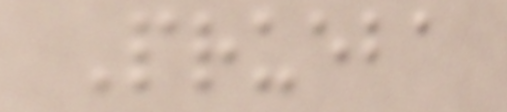Prueba
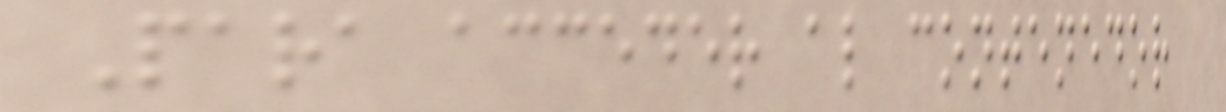Para acceder al contenedor
